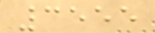3555
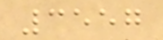3557
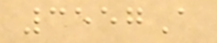3557A
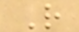R
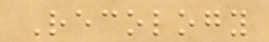Recology
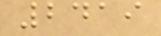2419
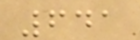641
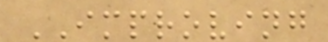IMPROVING
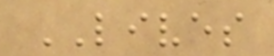LIVES
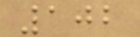102
